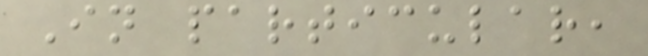In particular,
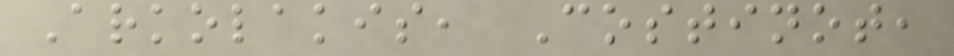Arkolakis, Costinot,
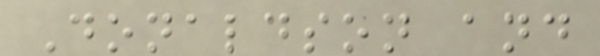Donaldson and
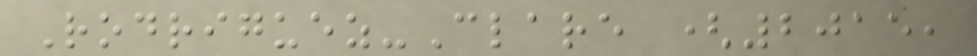Rodriguez-Clare (2015,
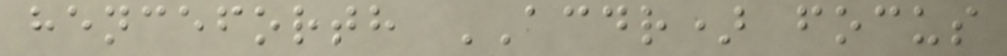henceforth ACDR) focus
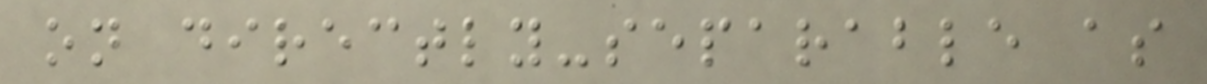on directly-separable as
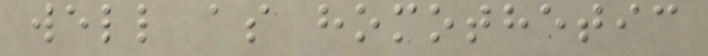well as homothetic
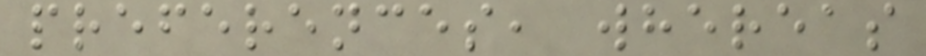preferences, whereas
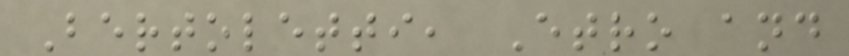Bertoletti, Etro and
